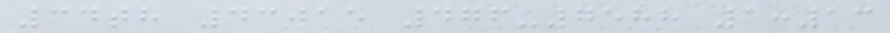34th 43015 476-7588 1:13
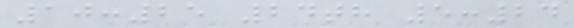10:25 24th 5:24
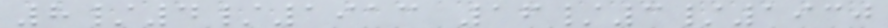8/4/1913 16/3/1930
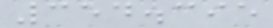354.395
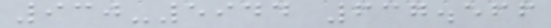930-5944 637.566
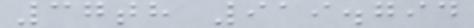37th 919.794
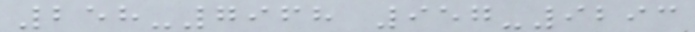258-7968 957-9293
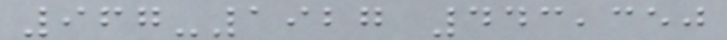967-1927 443,350
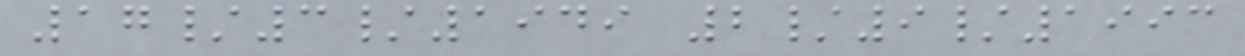17/3/1949 2/9/1993
